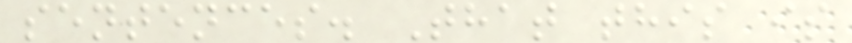sentences. That this is
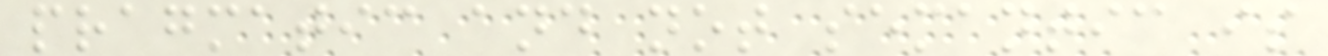pragmatic and not semantic is
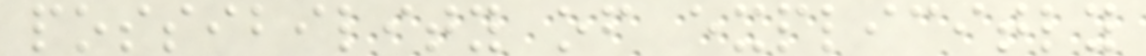possibility of explicitly
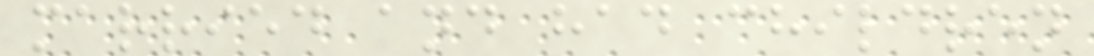married and had children
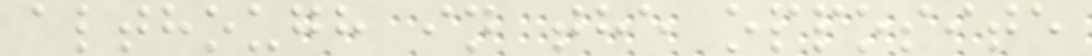although in the opposite
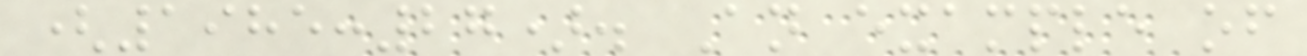(1985:27). An example of
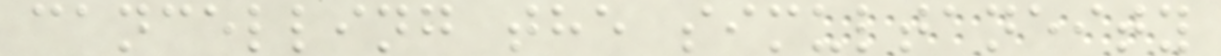cancelling the simultaneity
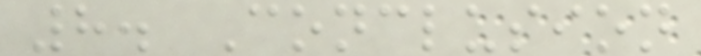8. Conclusion
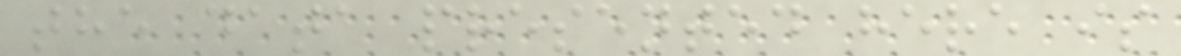the data presented here is
